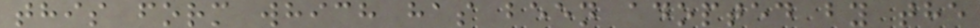this form which has been adopted by the
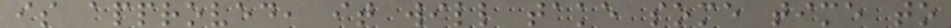is approved, it will take some time to
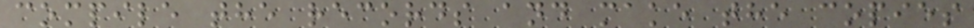compile the records and make the copies
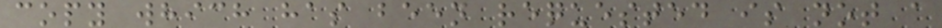copy which has been requested is not a
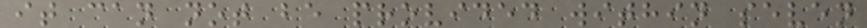it can not be provided within seven
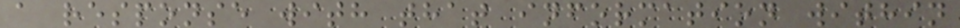a response with that information within
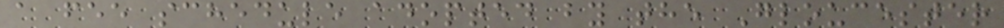a fee schedule adopted by the Gloucester
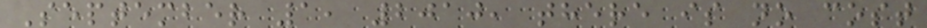September 1, 2010, there is no cost
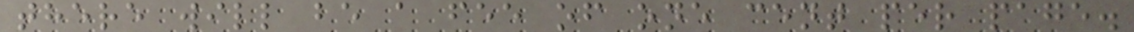there will be a fee of one cent per page.
